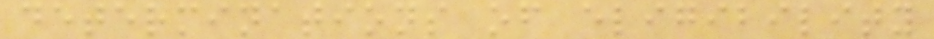determinations of eligibility
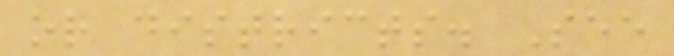or districts. See
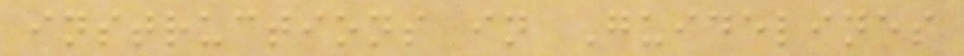instructions in Guidelines
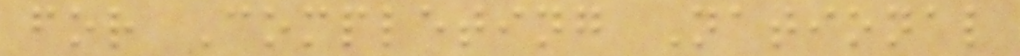for Completing National
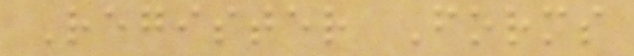Register Forms
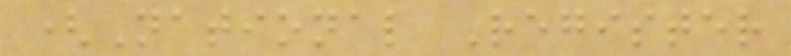(National Register
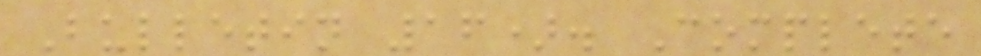Bulletin 16). Complete
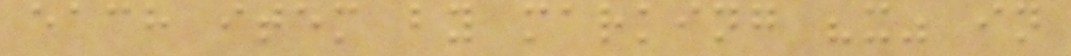each item by marking "x" in
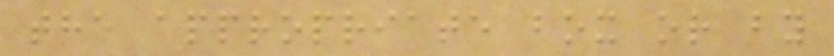the appropriate box or by
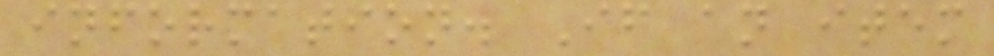information. If an item
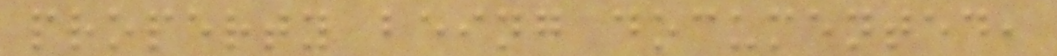property being documented,
